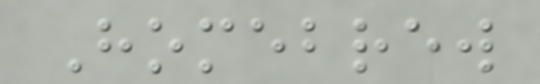Homebrew
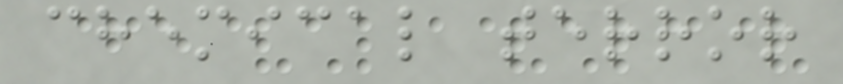chemical terror
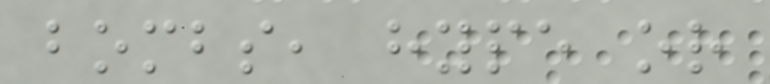bombs, hype or
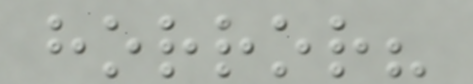horror?
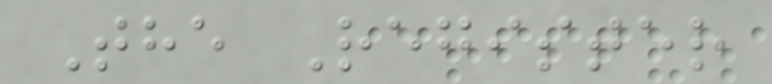The Register
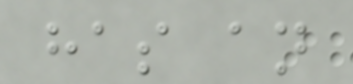has an
